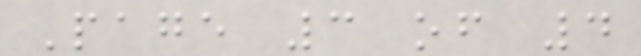Page 3 of 4
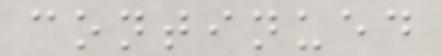continued
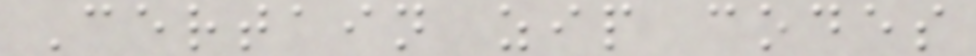Certain zip codes
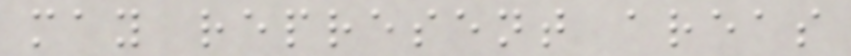may represent areas
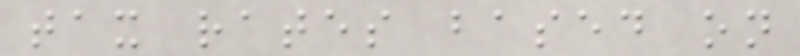tax rates based on
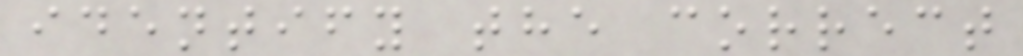identify the correct
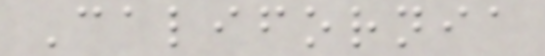California
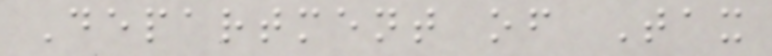Department of Tax
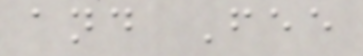and Fee
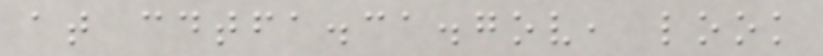at cdtfa.ca.gov, look
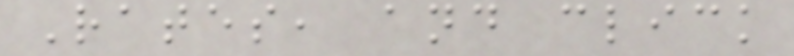Rates, and click
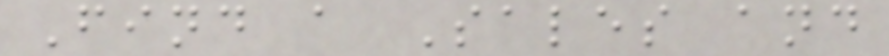Find a Sales and
